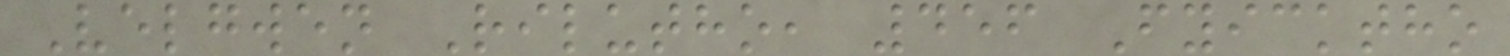Velgwen Rilutho, 456 Fyicktho
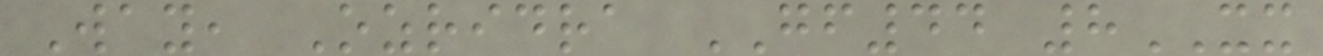Way, Ozridra GF44 8XX
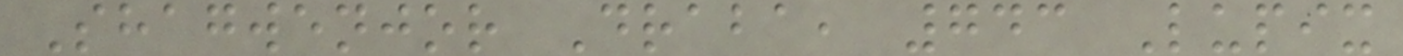Shagwenjor Draba, 743 Lupix
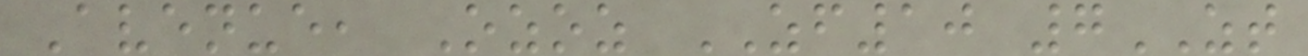Avenue, Ozoz ZF10 7ZT
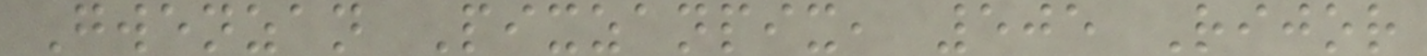Gwenzan Pixzanpix, 505 Rijor
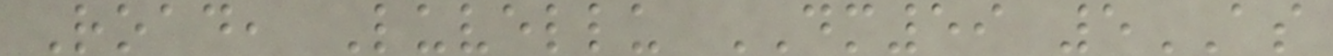Road, Luvellu DM59 5AS
